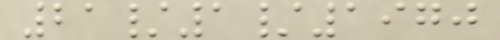21/1/1970
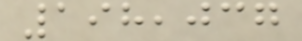198,037
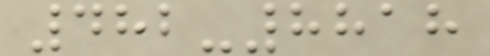482-8818
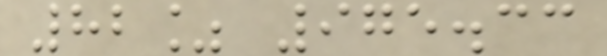82% 975.33
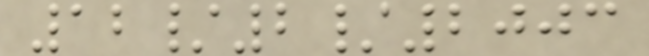12/2/2003
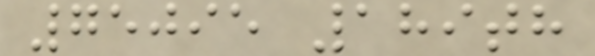75095 189th
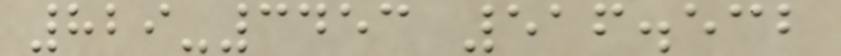829-3453 516.532
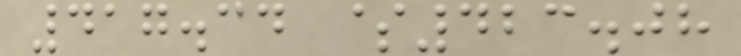417.34 $423.08
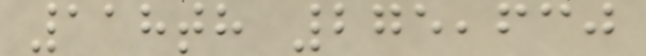118th 275,630
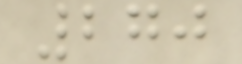270
